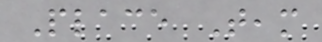Place Team
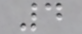4
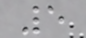5
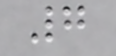7
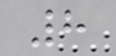8
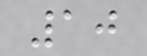10
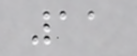11
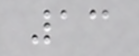13
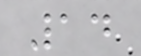14
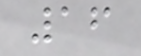16
